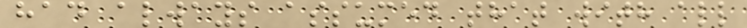had always assumed that with all
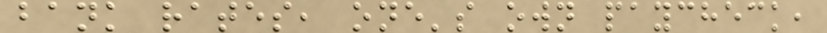bank rates, one's own paycheck,
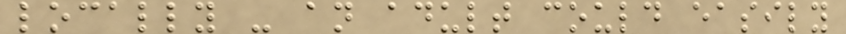locally - an adult could easily
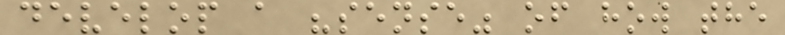develop a "sense" of how the
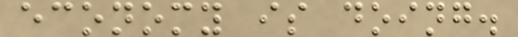economy is doing.
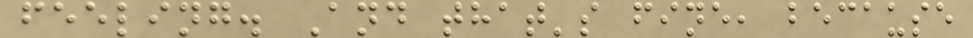feeling. And that's fine, because
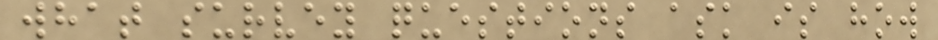what survey questions ask is how
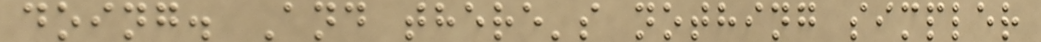doing. And there's nothing simpler
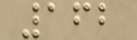162
